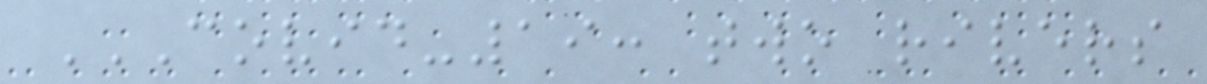COVID-19: TWO RIVERS
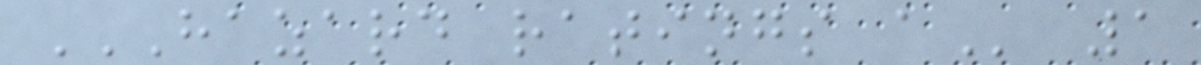HAZARD RATINGS A 1
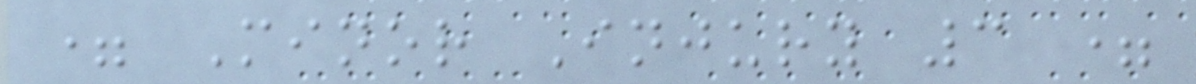= Minor Injury 3 =
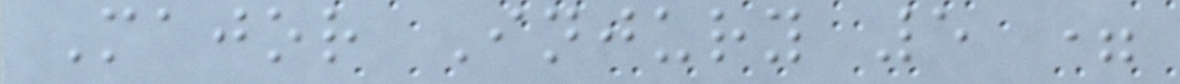Major Injury 5 =
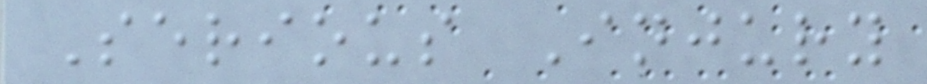Serious Injury
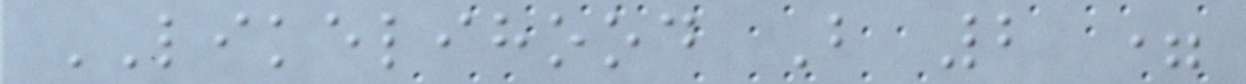LIKELIHOOD B 2 =
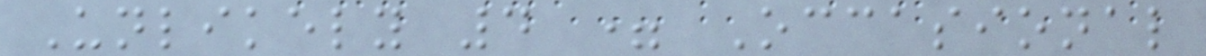Unlikely 4 = Occasional
